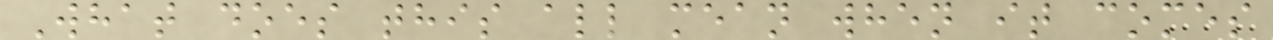What does this all mean when it comes
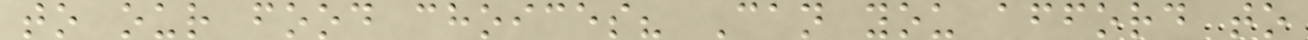to our food choices? Can you afford to
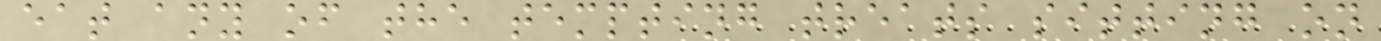eat any of the tempting treats sitting on
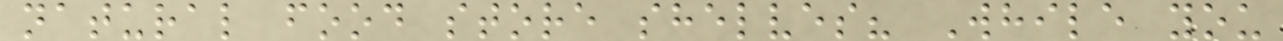natural food store shelves? While you
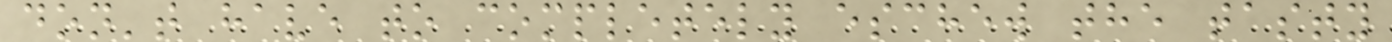don't have to completely eschew the tasty
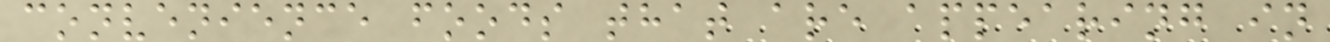convenience foods that are appearing in
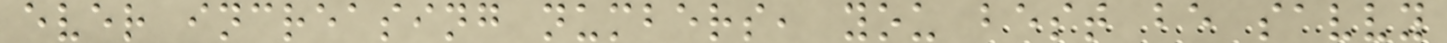ever increasing numbers, you best be savvy
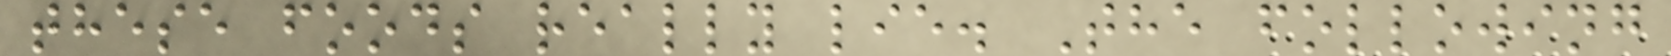these foods really lie. The following
